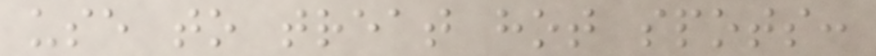use to treat hot spots:
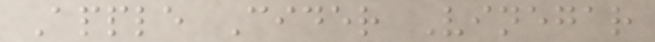Apple Cider Vinegar
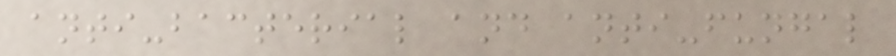anti-bacterial and anti-fungal
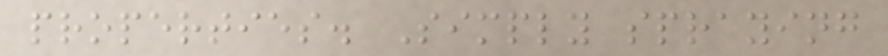properties. Simply spraying
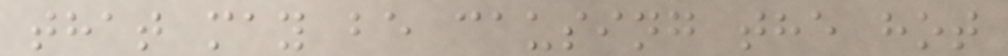that may be causing the hot
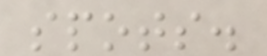spots.
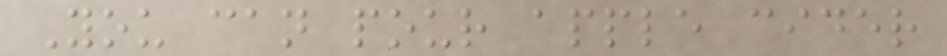You can pour apple cider
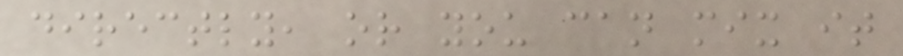directly, or you can mix it
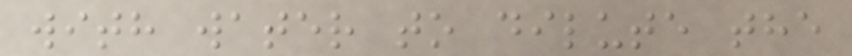with water to dilute the
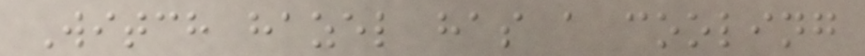Witch hazel has a cooling
